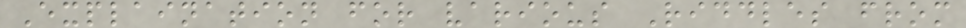Explaination for various Riddles from
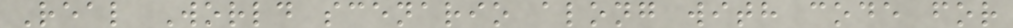Real World scenario along with code for
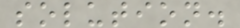solution.
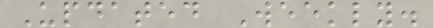Updated Weekly.
